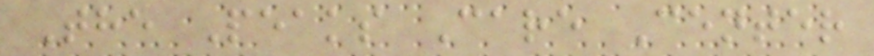The Peaks Care Center
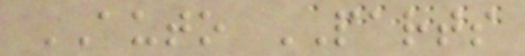AUTO PARTS
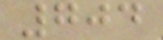704
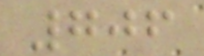706
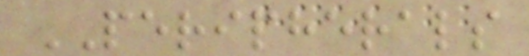PERIPHERALS
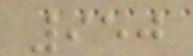950
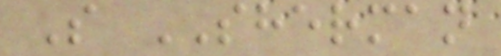S SHERMAN
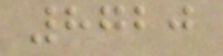8720
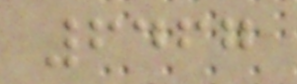6467
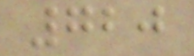720
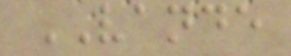VANDE
